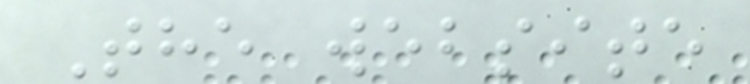The website
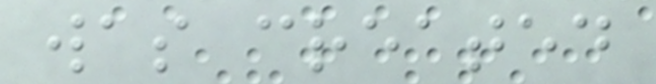was created
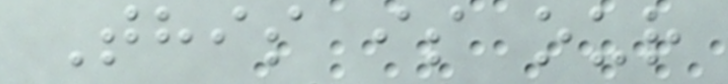This is our
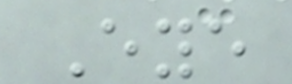Eye
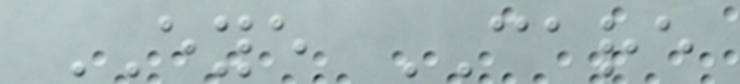EYE CARE
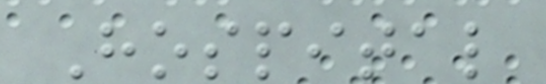Hospital
